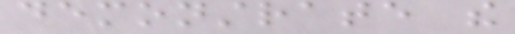demonstrate the
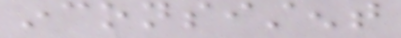inconsistent
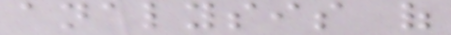analysis of
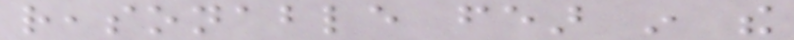reasonable fear in the
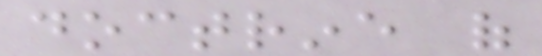doctrine of
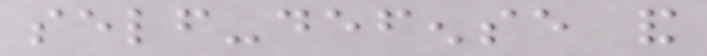self-defense and
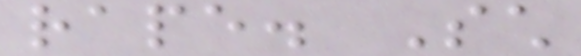rape. Such
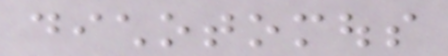dichotomous
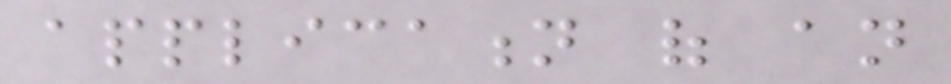application of an
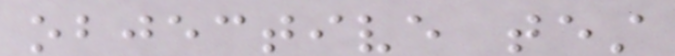objective test
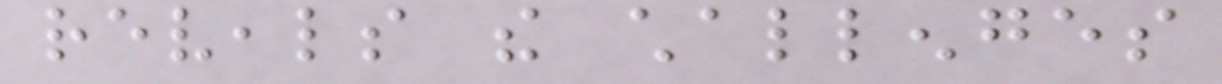reveals the challenges
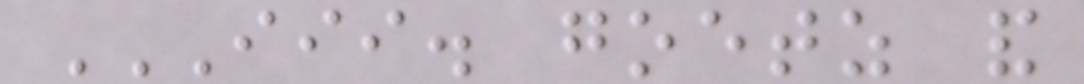III. GOETZ AND
